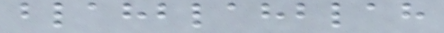blahblahblah
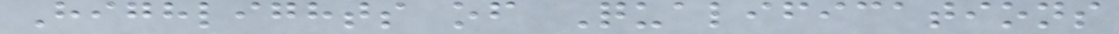Highlights of Qualifications
